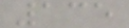135
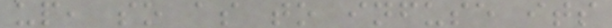up, so as to infuse its
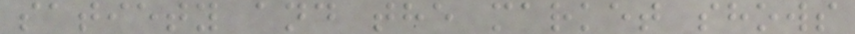satiety and the market shows
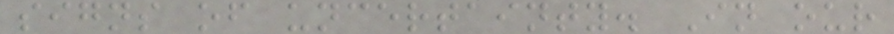signs of uncertainty. In our
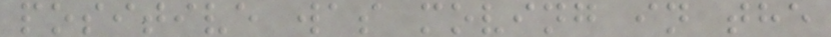positive was moving in the
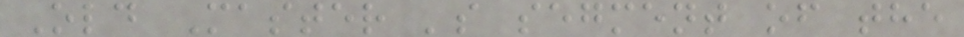Old Master 's segment of the
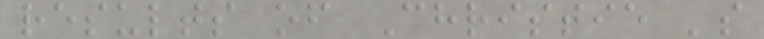results of Christie 's
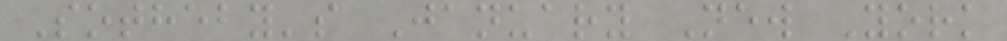Sotheby's January New York
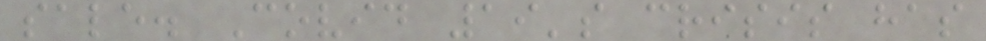sale. Covid 19's crisis has
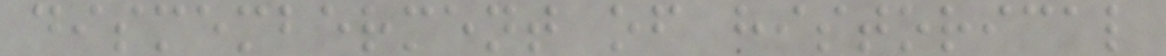dismemberment of historical
